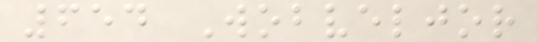654 Wobveljor
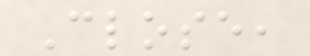Close,
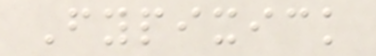Fypixick
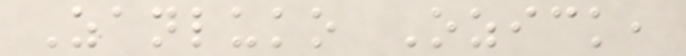Zanluko Ozick,
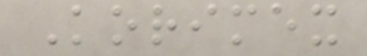Korimex
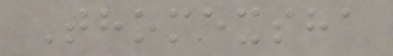Thomexsha
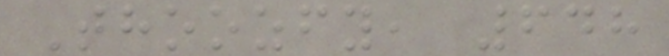Thoozfy, 648
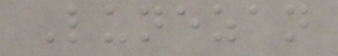Lunezan
